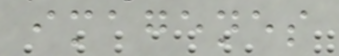imagenes
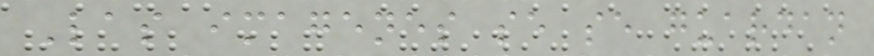Las imagenes se se guardan
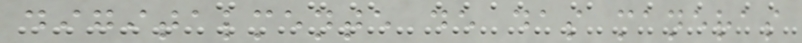digitalmente de das maneras
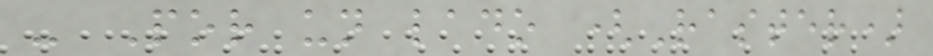- Por un lado (Raster)
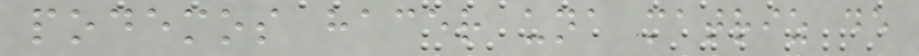podemos hacer una matriz de
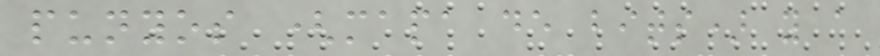punyos (mapa de bits) y a
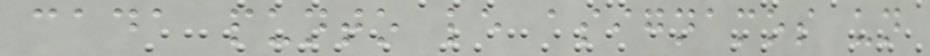cada punto le asignamos un
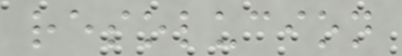resolucion
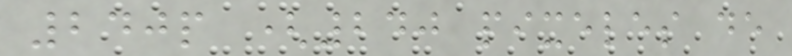240p (240 pixeles de
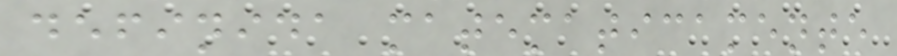definida matematicamente
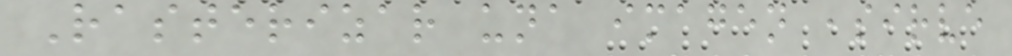Rasterizar una imagen ,sirve
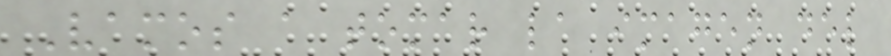Vamos a tomar la imagen del
